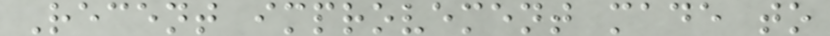Recent improvement made to
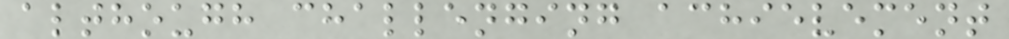although challenging achievement
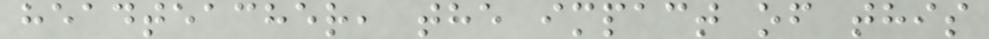headteacher, the impact of this
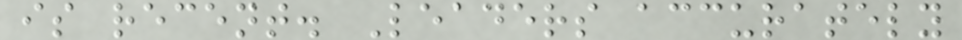is recent. Leaders accurately
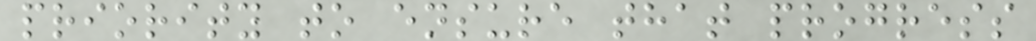priority to ensure that progress
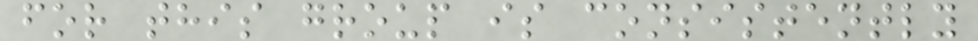for this group is consistently
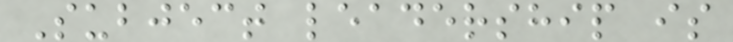Subject leadership is
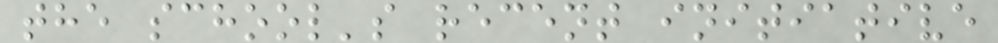the school's recent initiative
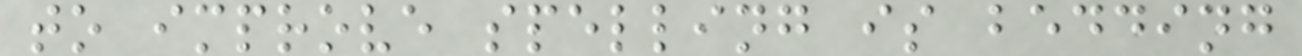to improve spelling is bedding
